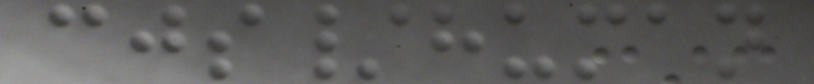cjs/human
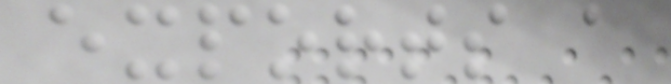exports a
